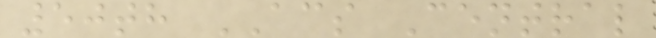50th ACS Central
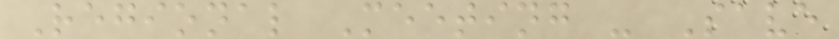Regional Meeting - Save
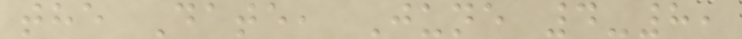the Date, June 4-8,
